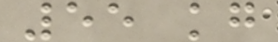55 kg
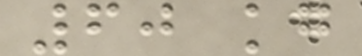60 kg
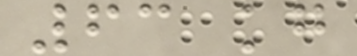63 kg
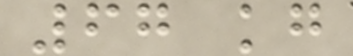67 kg
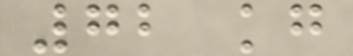72 kg
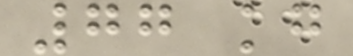77 kg
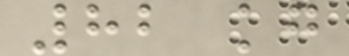82 kg
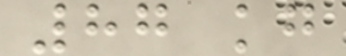87 kg
